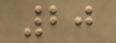20
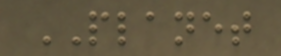PLANET
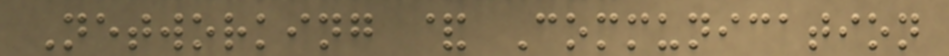Networking & Communication
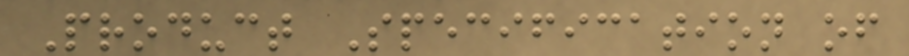Product Specification of
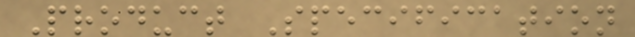Product Specification
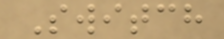Switch
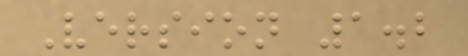Version 1.2
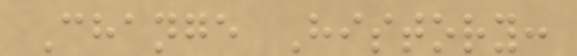Change History:
